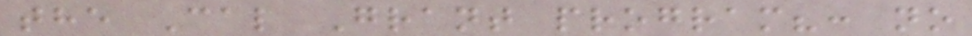the Cal Grant program?: no
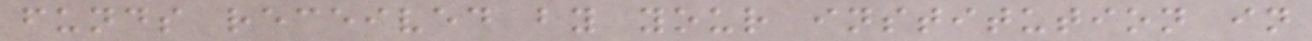funds received by your institution in
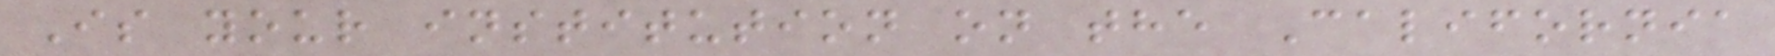Is your institution on the California
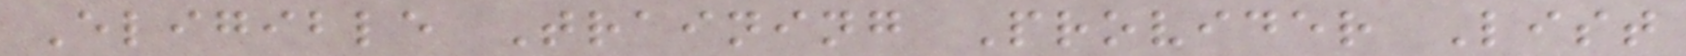Eligible Training Provider List
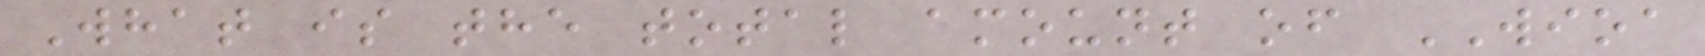What is the total amount of WIOA
